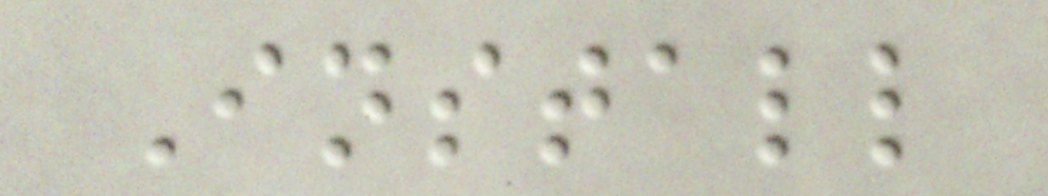Install
